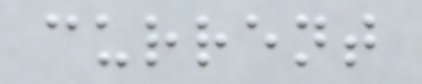current
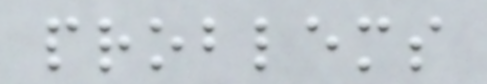problems
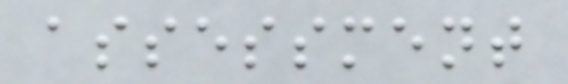assessment
